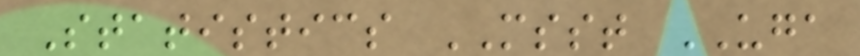Statistics MSST UGA
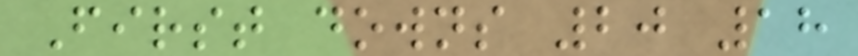First downs 20 18
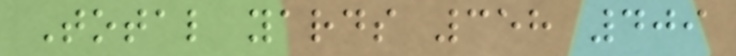Total yards 358 409
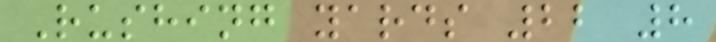Rushing yards 22 8
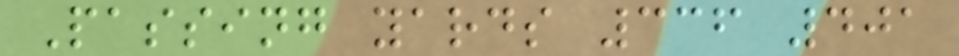Passing yards 336 401
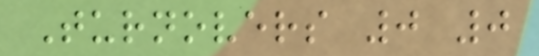Turnovers 0 0
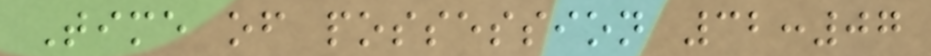Time of possession 32:07
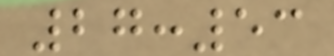27:53
